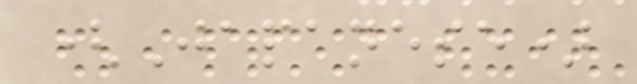(Japanese)
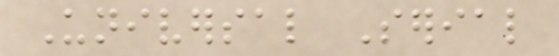Universal Serial
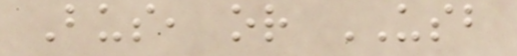Bus, or USB
